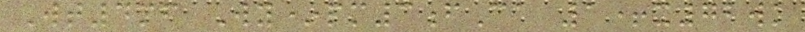Wt4mf Wy*pm3fCa 1+x72wk
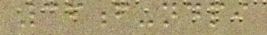36f-ndpi
